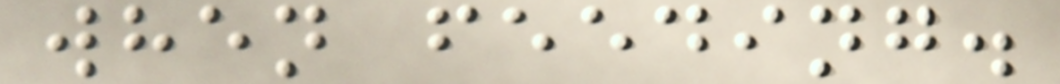when feeding.
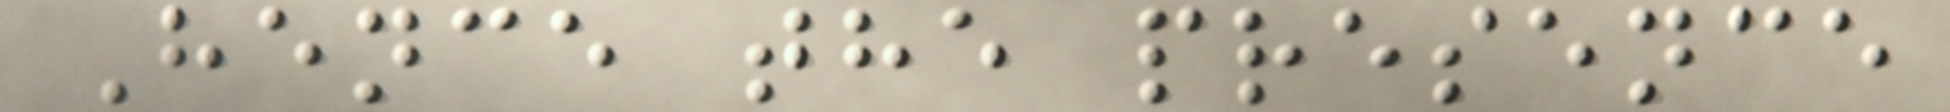Hence the presence
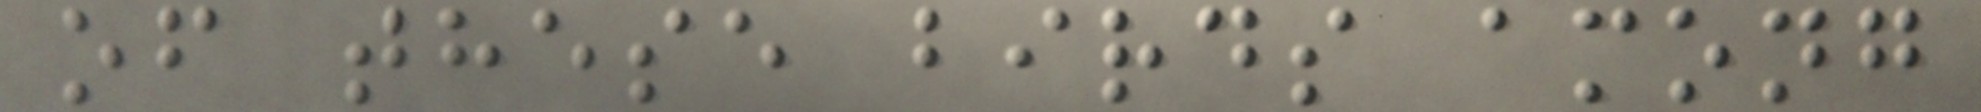of these birds among
